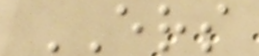ERS
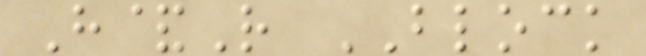H&R BLOCK
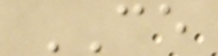CE
